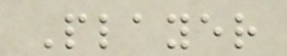Player
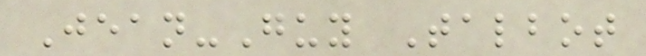Jean-Guy Talbot
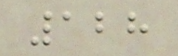128
